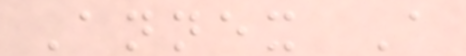Annex A
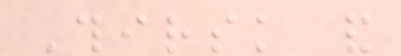Thirsk and
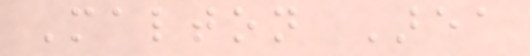Malton Area
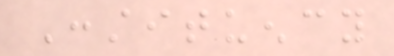Constituency
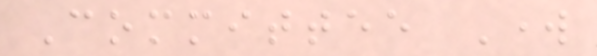Committee Work
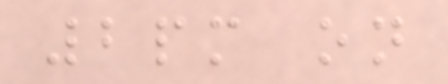2pm on
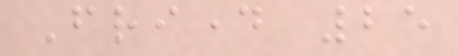Friday 25
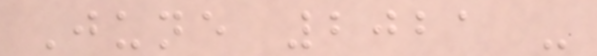June 2021 -
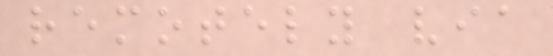remotely via
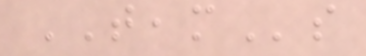TEAMs
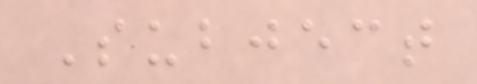Subject
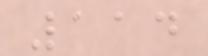114
